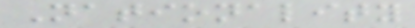Nationality
